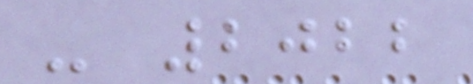- 2022
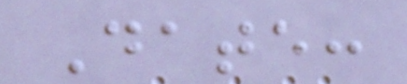Date:
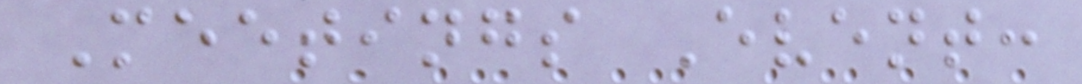Meetings Event:
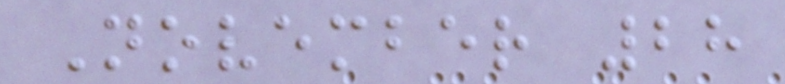November 28
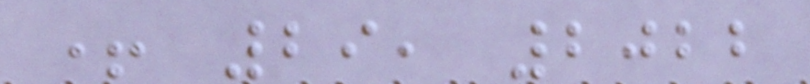+ 29, 2022
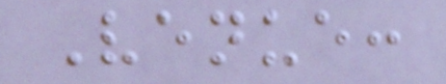Venue:
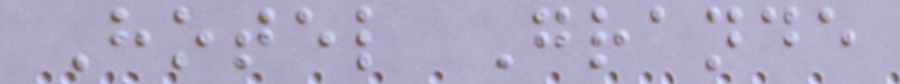Hotel Grande
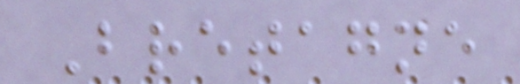Bretagne
